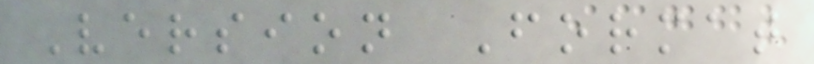Version Format
